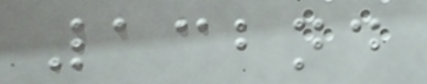132nd
